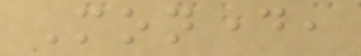Monday,
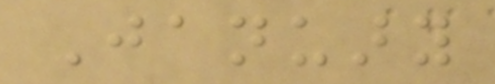January
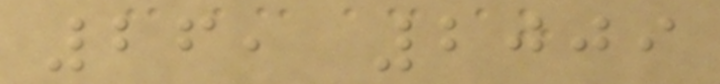26, 2009
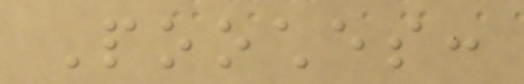Pooches:
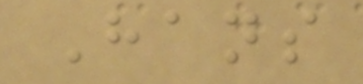Hans
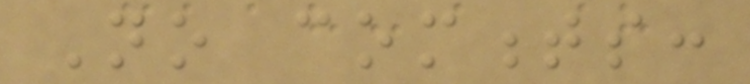No comments:
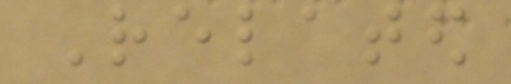Related
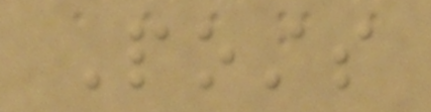Posts
